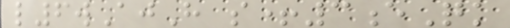l6wAjH s+3eQk
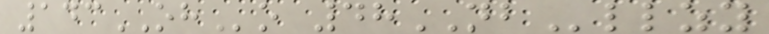143OHo 48NBllzy
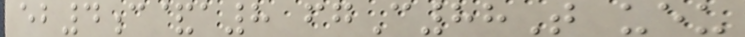eb4c&a8 fgC88T ueu
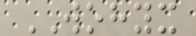WOHYX
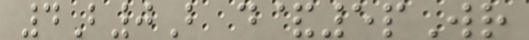4B0B d&5pWr
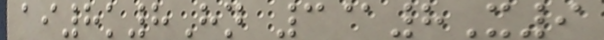ai8k8Hn 3@8X9
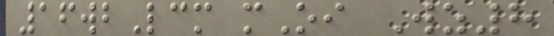16wbLcm mOi Wz8
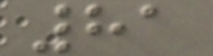81
